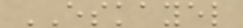ESKAYEL
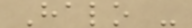Halo -
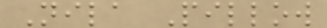Nila Pillow
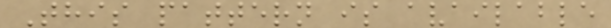This pattern is available
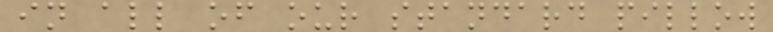in all of our standard pillow
